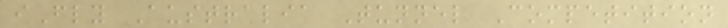iFly Australia Tunnel Competition
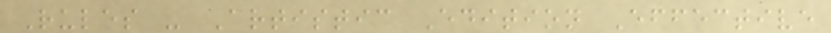Rules - Artistic Edition Effective
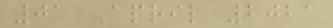01 April 2021
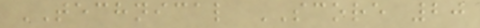TECHNICAL SCORE 20
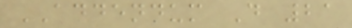ADDENDUM D 21
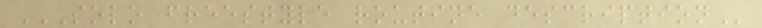SOLO FREESTYLE ROUTINE DESCRIPTION
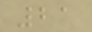21
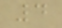4
